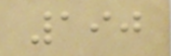190
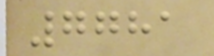7781
